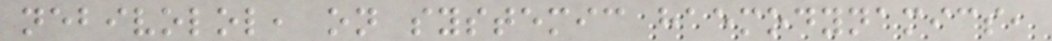nebivolol, on systemic haemodynamics,
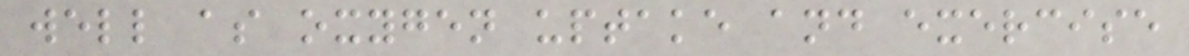well as oxygen uptake and exercise
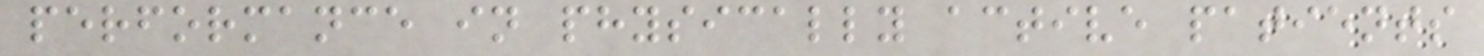performance in physically active patients
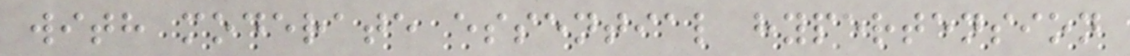with moderate essential hypertension
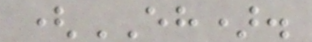(EH).
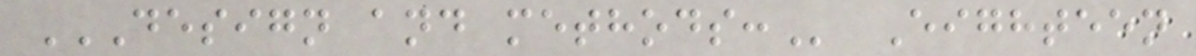DESIGN AND METHODS: Eighteen
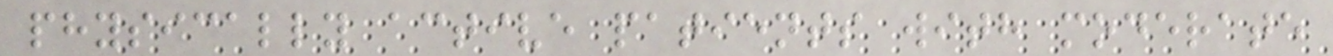physically active patients with moderate
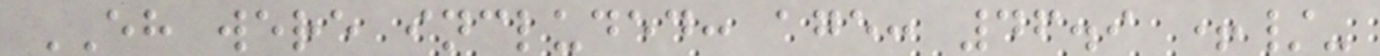EH were included: age: 46.9 +/-
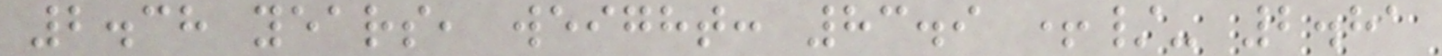2.38 years, weight: 83.9 +/- 2.81
